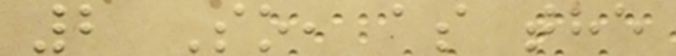2 So, as the
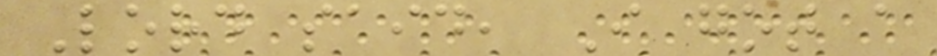Lord said, I got a
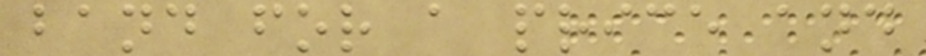band for a price and
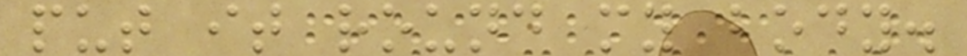put it round my body.
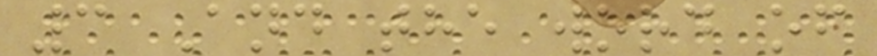3 And the word of
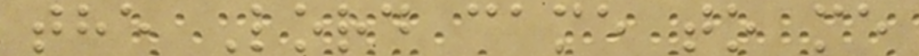the Lord came to me
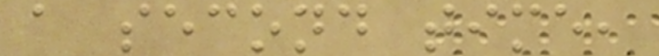a second time,
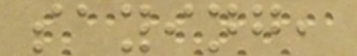saying,
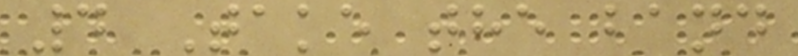4 Take the band
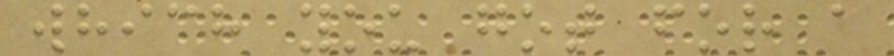which you got for a
